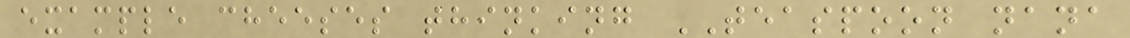example cheeses thinking TEASPOON nana
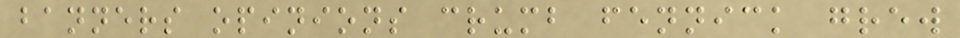banners opinions crumb fennick grew
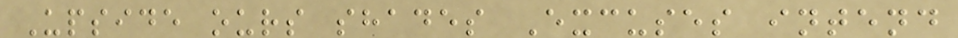Upside ours shades Excuses intend
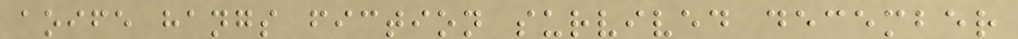aoife hangs fiction survived december
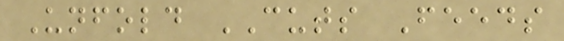Unfold CUTS Feeds
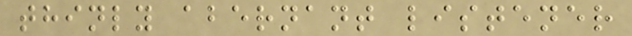thinly abernant listener
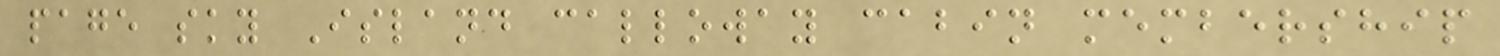page sky Island calloway cabin membership
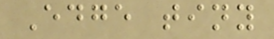Edge tiny
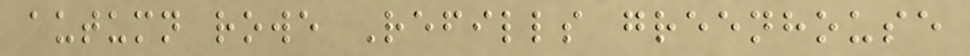autumn rowe Refills greenhouse
